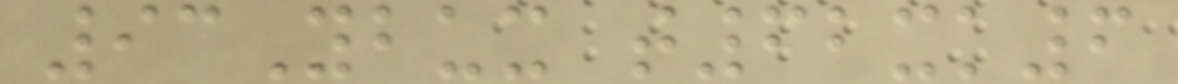93Ybux t62xk6
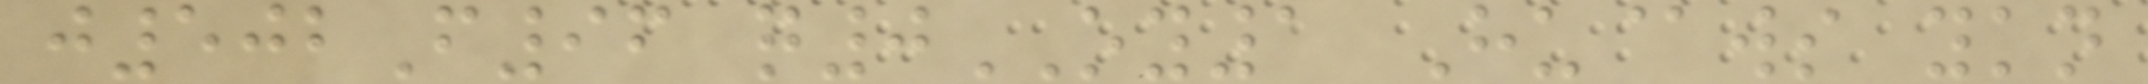j502F96 q0OY1 Hu@ws ykn
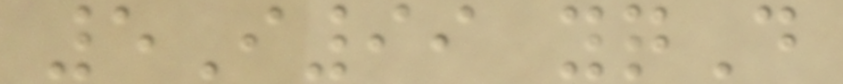5I99 yqD
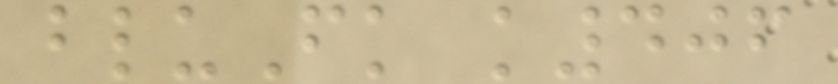bluFk k406
